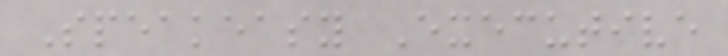Speakeasy Executive
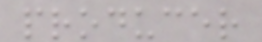producer
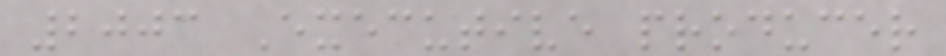2003 Executive producer
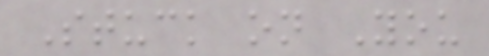Stuck on You
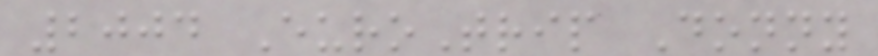2004 EuroTrip Donny
